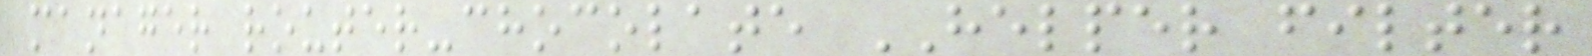manager router-chocolate HELPER filter
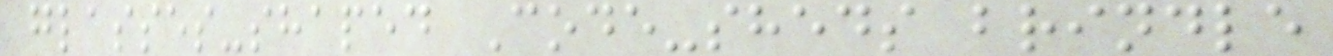glasses-shaped Code-sheds brindle
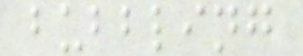bubbling
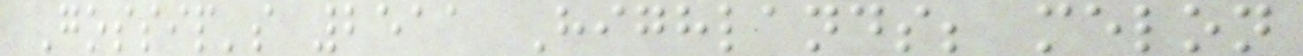Gossip's 2511 Highlands; melon
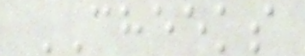CHEEKS
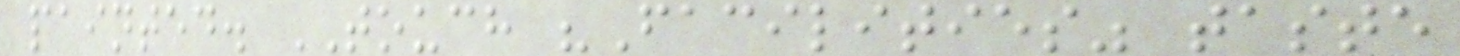painted. TOUCH "Facilities" taste
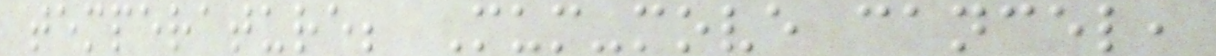temperature; Mum-move cancel,
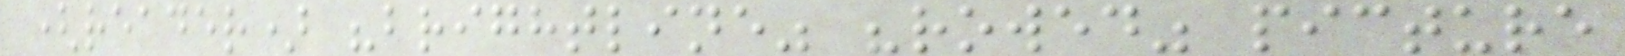(reader) "brightline" "rowed" picture
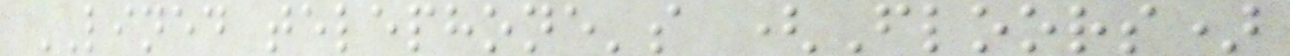LINED telephone's (Floors)
